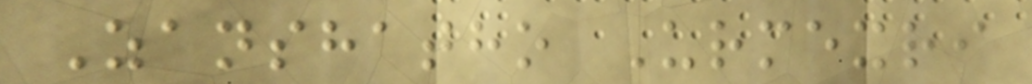Zanshatho Urmexri
